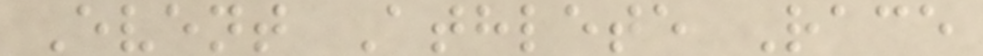Event Athlete Race
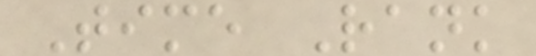Time Rank
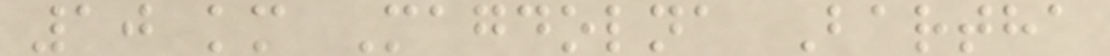10 km Magdolna Bartha
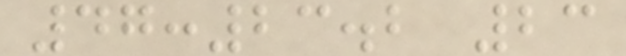47:23.2 23
